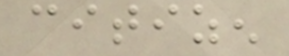citizen
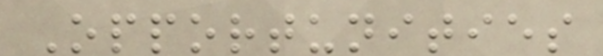Opportunities
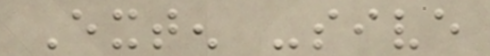Exten -sive
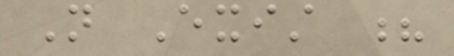Not Exist ?
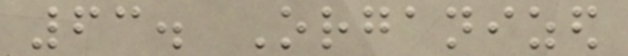63. Organized
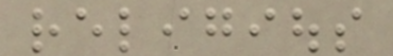religious
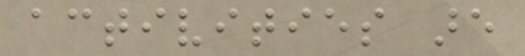activities are
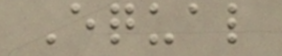Equal
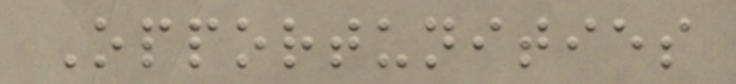Opportunities
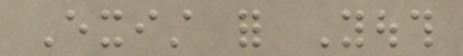Exist for Youth
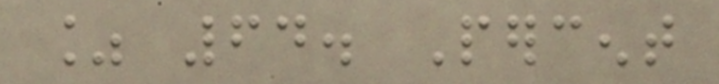% 64. Percent
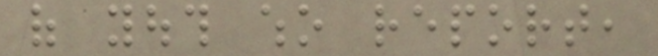of youth who report,
